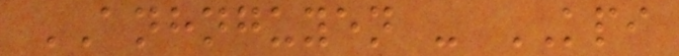ANHNGUYEN - KPI
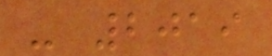- 2019
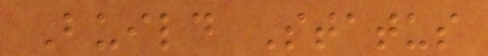Build Status
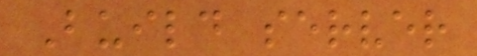Build server
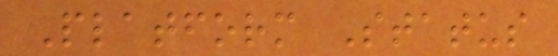Platform Status
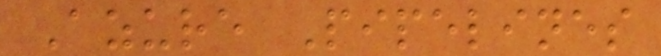Azure Pipelines
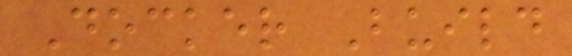Docker Build
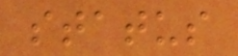status
